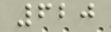620
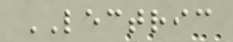LECTRIC
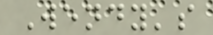Wendy's
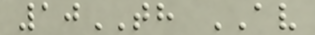10TH AV
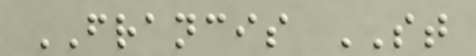FRANCIS ST
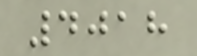4018
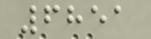6851
